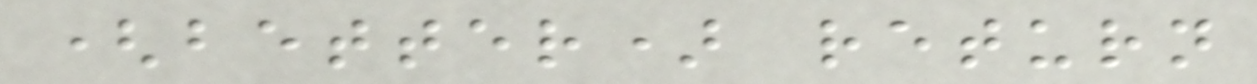(better) return
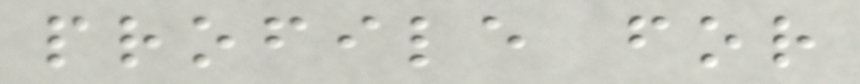profile for
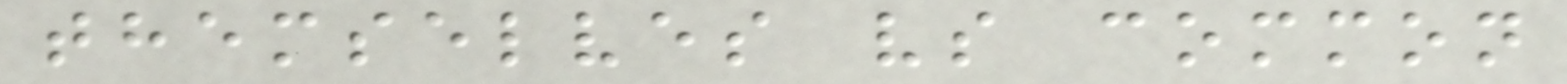themselves vs common
